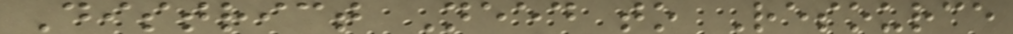District Need to Resource
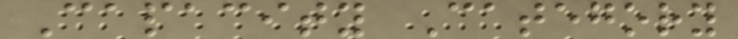Capacity Category
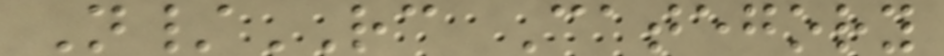N/RC Category
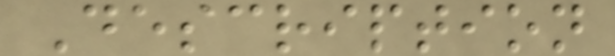Description
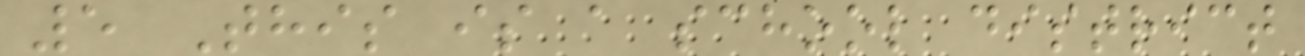5 This is a school district
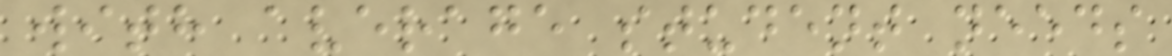with average student needs
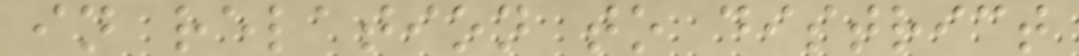in relation to district
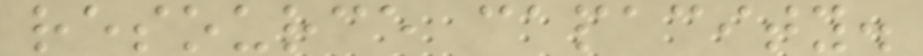resource capacity.
